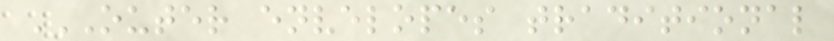OUTER ENVELOPES TRADITIONAL
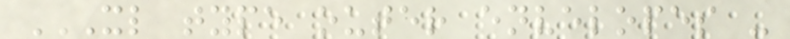XL TYPE OUTER ENVELOPES -
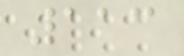113
